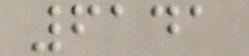6141
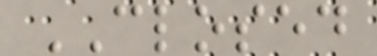CLOSED
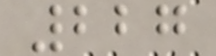227
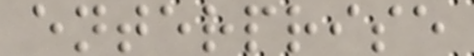enterprise
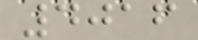4016
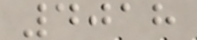4018
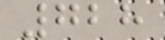728
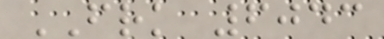FRK 6043
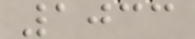1033
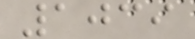1039
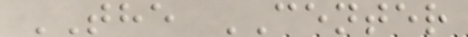THE CENTER
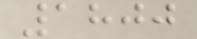1800
